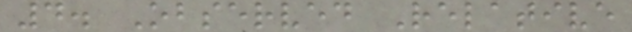4. Observed Relative
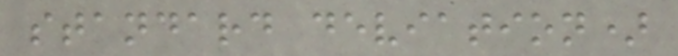standard deviation)
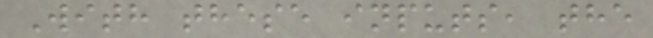With these inputs, the
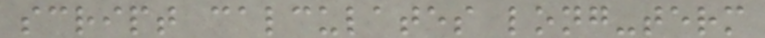script calculates long-term
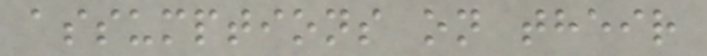assumptions on their
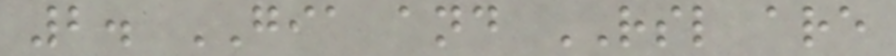2. GIA and RSL are
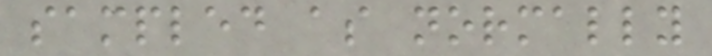sampled as normally
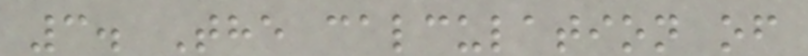3. The calculation of
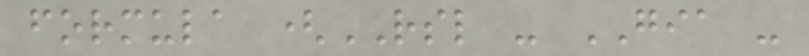formula (RSL - GIA -
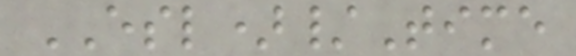ESL)/Time
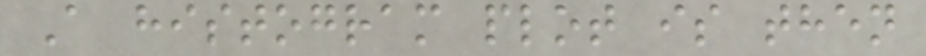A histogram plot is then
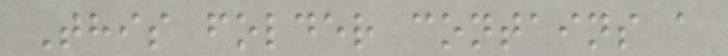This folder contains a
